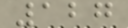127
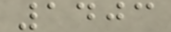1403
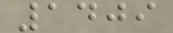1409
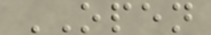OPEN
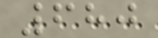680
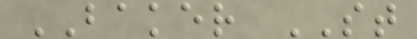BAKER ST
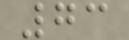73
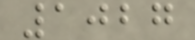1027
